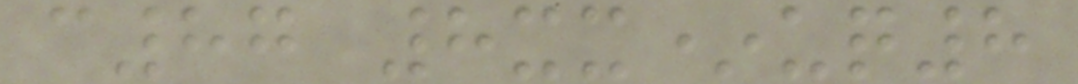c87 8xx*uq8
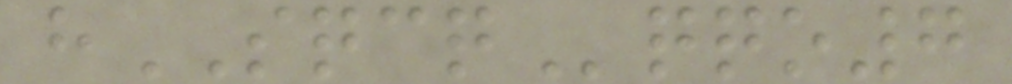hSQCQqqo7
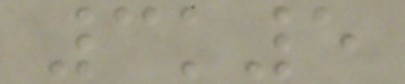3k5
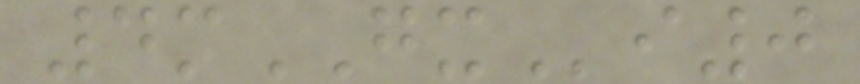4mGXi0
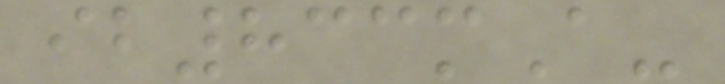ib833mA-
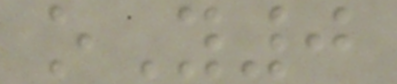oY0
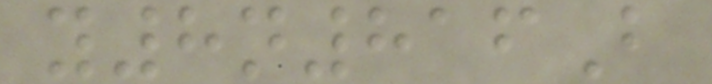y8n816B
